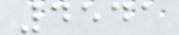4541
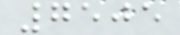7505
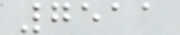7511
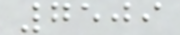7509
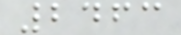2463
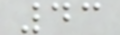43
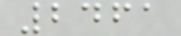2461
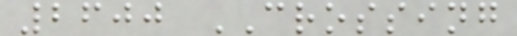2600 CROSSING
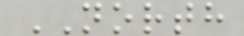NORTH
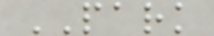PARK
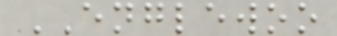ENGLEWOO
